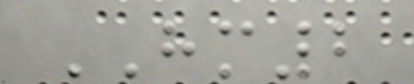HM2
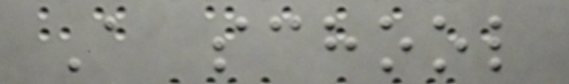A school
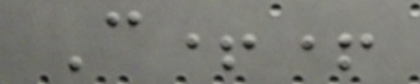C++
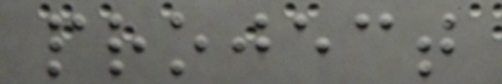project
